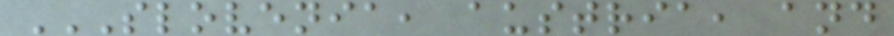SLOVENIA, AUSTRIA, AND
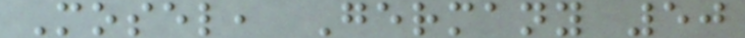Mosel, Germany 50
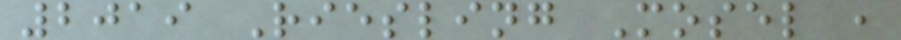2019 Riesling Mosel ,
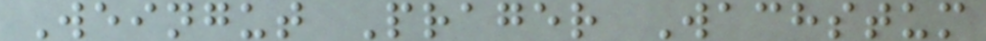Weingut Prager Wachstum
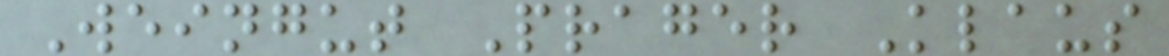Weingut Prager Klaus
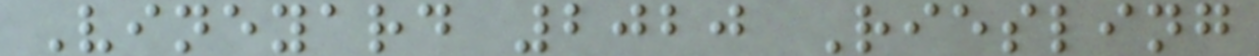Vineyard 2020 Riesling
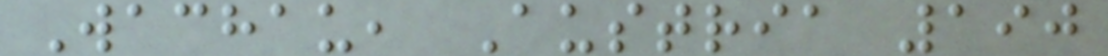Wachau, Austria 190
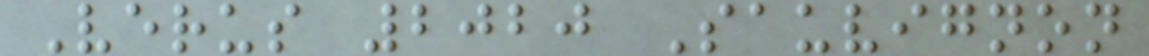Verus 2020 Sauvignon
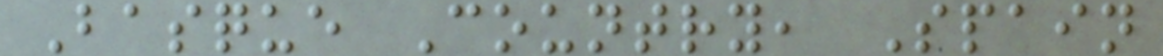Basque Country, Spain
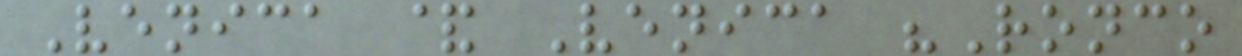Venica & Venica "Ronco
